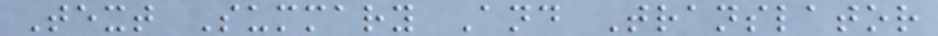Text Summary And Translator
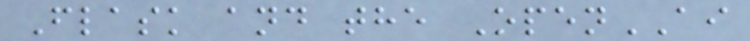Flask and the OpenAI
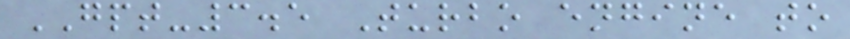GPT-3.5 Turbo engine to
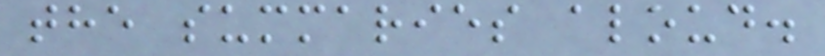the summaries aloud.
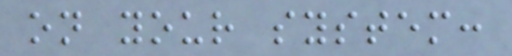on your system:
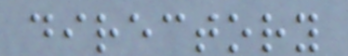directory
